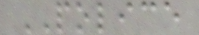POLICE
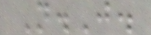N.J.
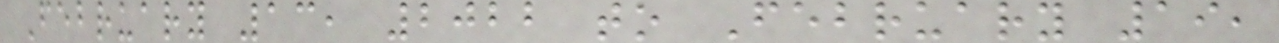February 13, 2022 to February 19,
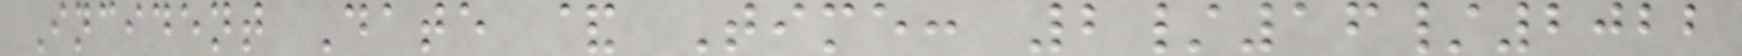Incident Date & Time: 2/16/2022
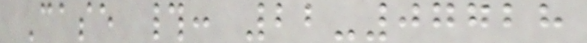Case #: 22-07728
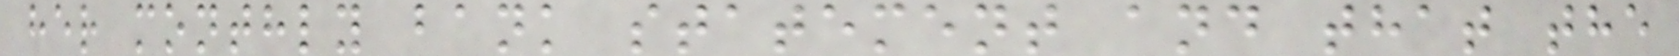her monthly bank statement and that the
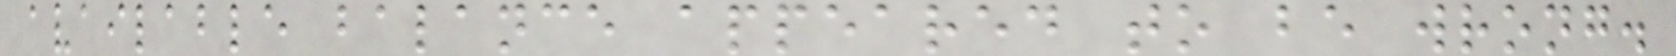available balance appeared to be wrong.
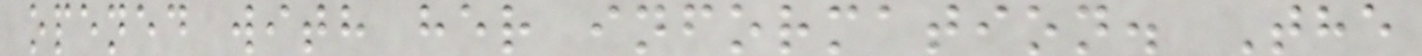opened with her information. The
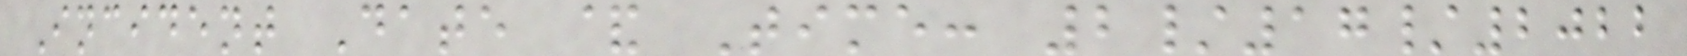Incident Date & Time: 2/17/2022
